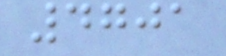4701
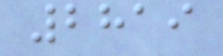2819
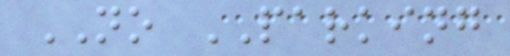NO PARKING
